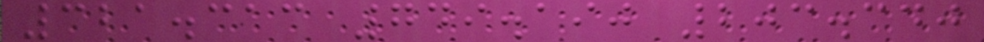321.313 749.190 203.340
